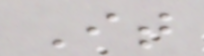It
